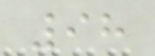98
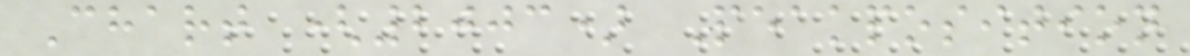Chart (2003) Peakposition
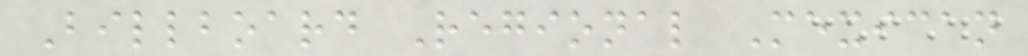Billboard Regional Mexican
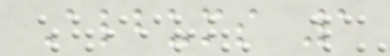Albums 1
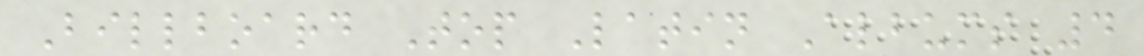Billboard Top Latin Albums 4
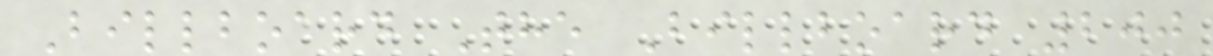Billboard The Billboard 200
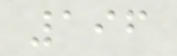196
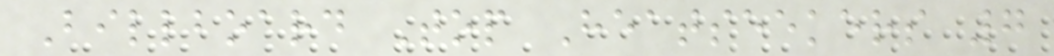Billboard Top Heatseekers 7
